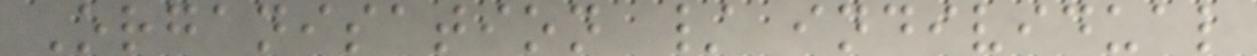Organisation / individual
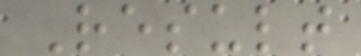Result
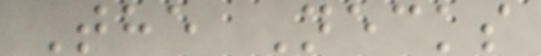The Necks
